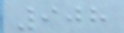908
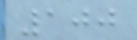100
